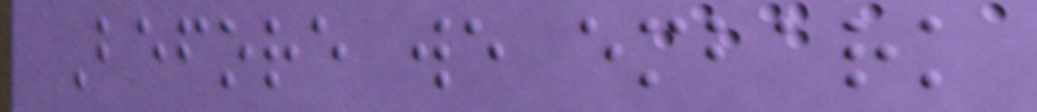Before we embark
